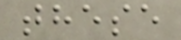these
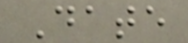Date
